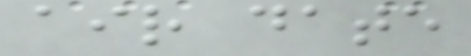air date
